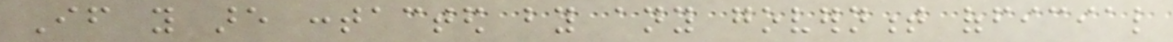If you are contacted by any government official
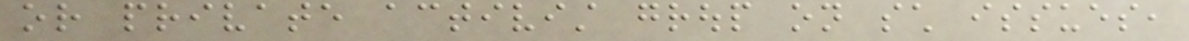or private activist group on such issues,
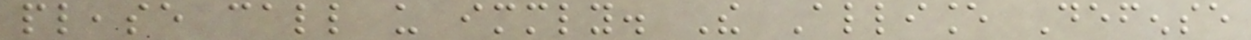please call us immediately. The Alliance Defense
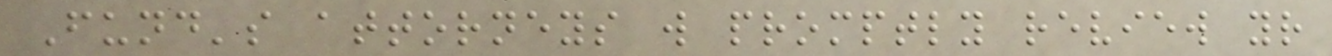Fund's attorneys will promptly review your
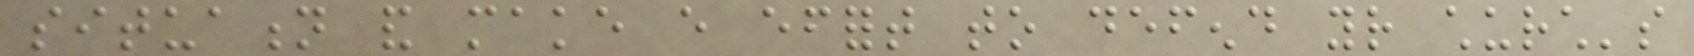situation and make every effort to defend your church's
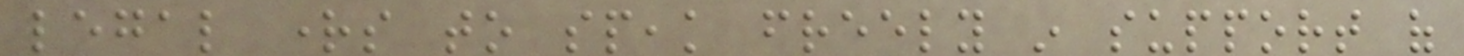legal rights to speak freely in support of
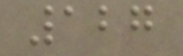127
